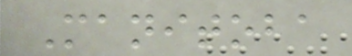Manitoba
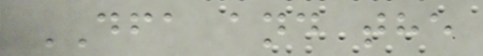DFA and the
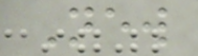New
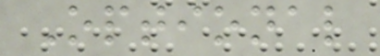Optional
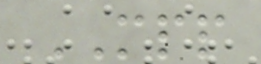MPP
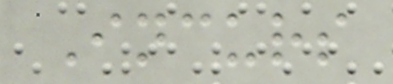Incurs
